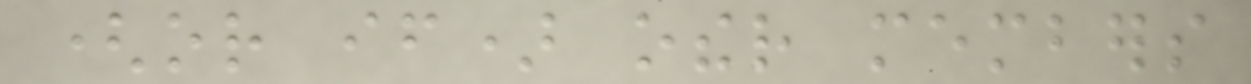(or if) other members
